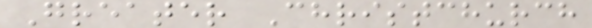Greater Christchurch
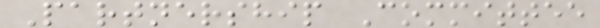Partnership Committee
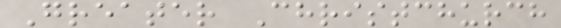Greater Christchurch
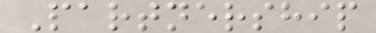Partnership
